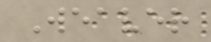Weaver
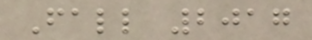Fall 2017
